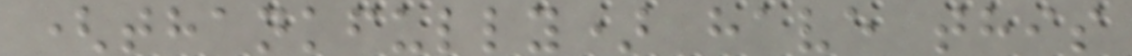(thankfully) have this
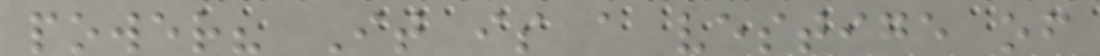power? It is a vestige of
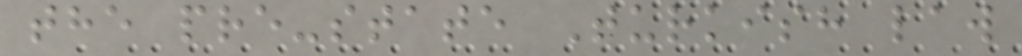the pre-state Turkish law
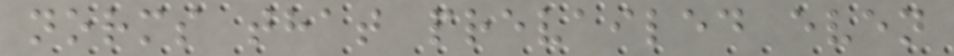norms that prevailed even
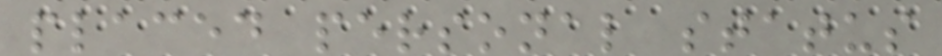placed personal status
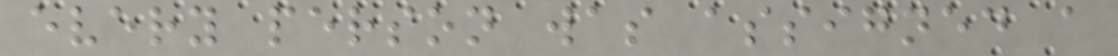every person was assigned a
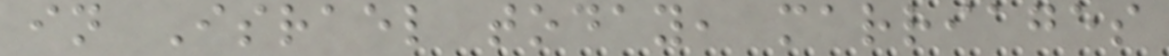in Israel today, marriages
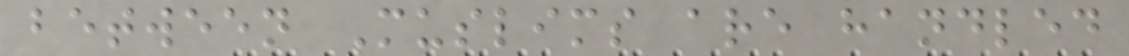between Muslims are handled
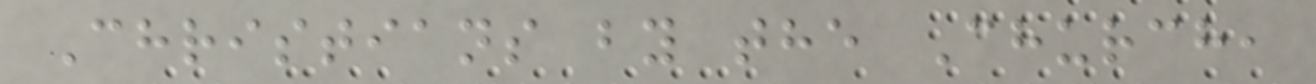Christians by the Church,
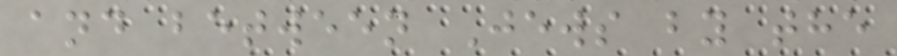and between Jews by the
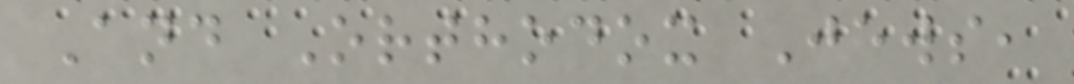And Orthodox Jews,
